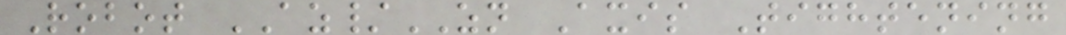Robot AZ/ZN Axis Tightening
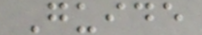Guide
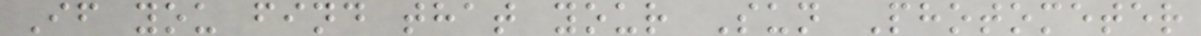If you find that your Sun Photometer
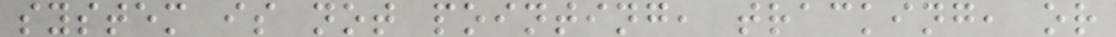system is not pointing, tracking, or
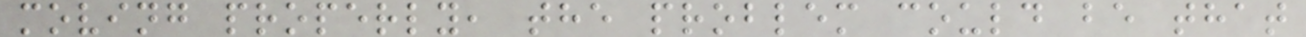moving properly, the problem could be that
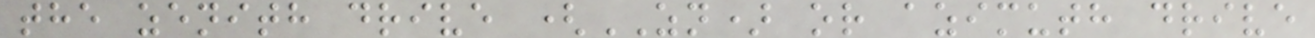the zenith drive (ZN) or azimuth drive
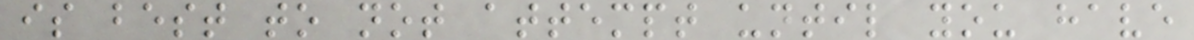is best to not attempt until you have
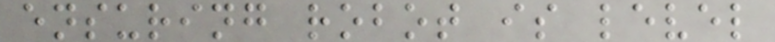ensuring robot is level
